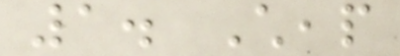1. Cheap
